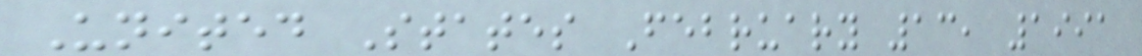United States February 13, 1991
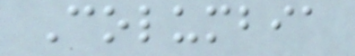Columbia
